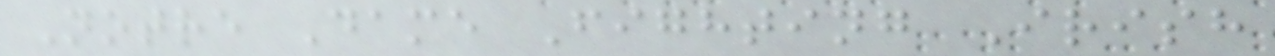Notre Dame Fighting Irish
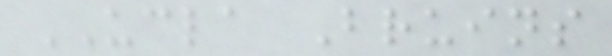UCLA Bruins
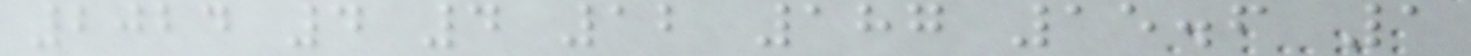2024 4 4 12 187 15.6 1
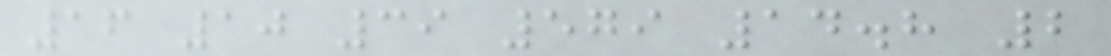16 10 39 579 14.8 2
